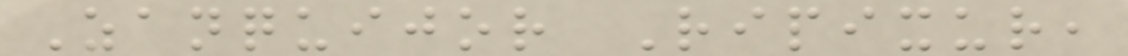Zanquijor Ripixur,
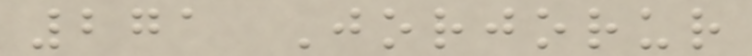271 Jorjorur
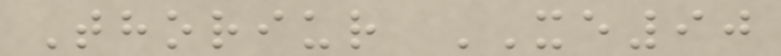Thoriur XE90
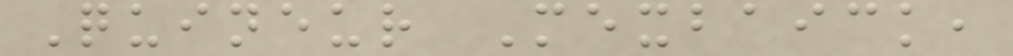Quineur Mexbaick,
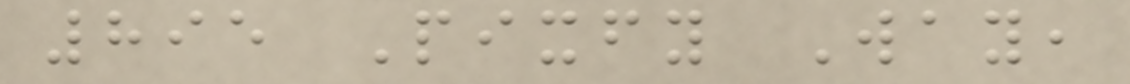895 Pixfy Way,
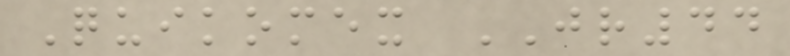Quikomex JR44
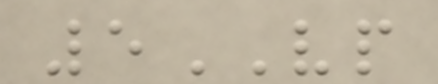5VP
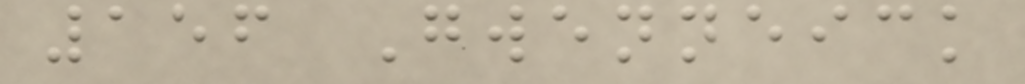156 Gwenneick
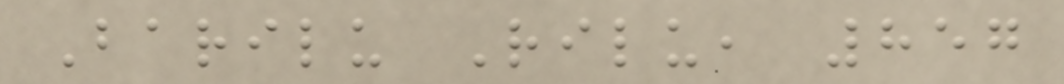Barilu Rilu, 857
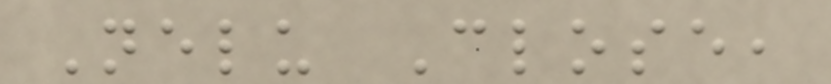Nelu Close,
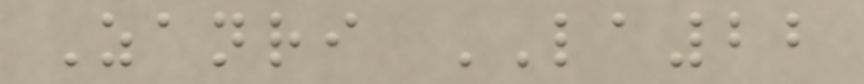Zanri LA22
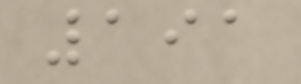191
